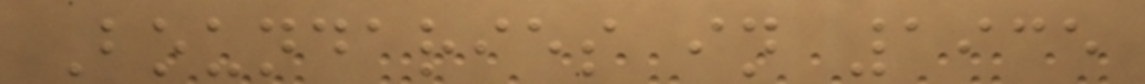Boundaries in 1935
